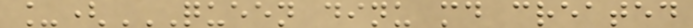_(QUEEN DINU MD CREATED
